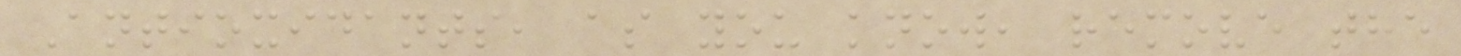Antioxidants, as you know, remove the
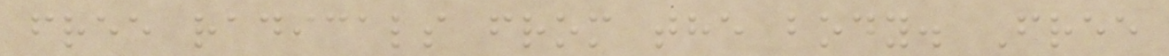free radicals from the body. Free
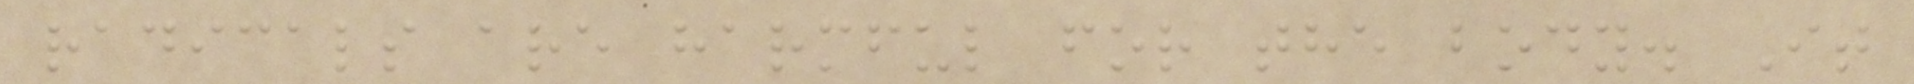radicals are harmful for the body. It
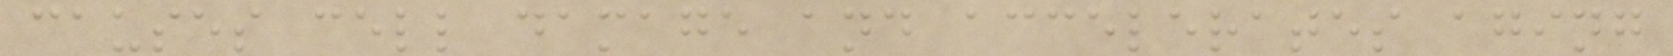causes cell damage and accelerates aging
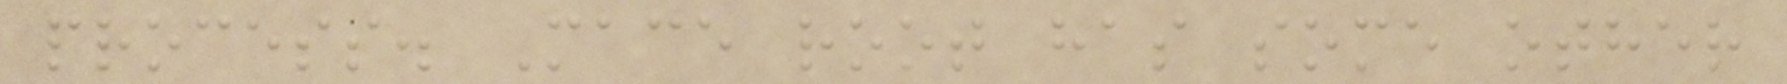process. Mace root has some other
